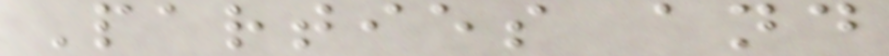Parties and
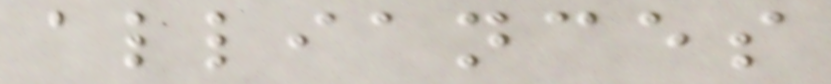alliances
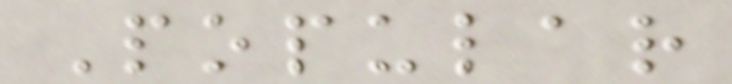Popular
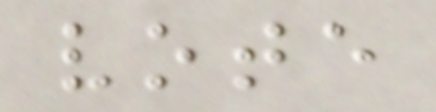vote
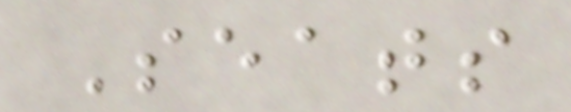Seats
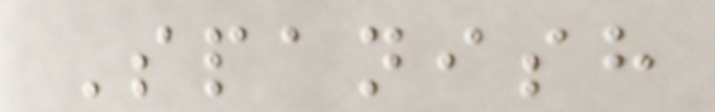Spanish
